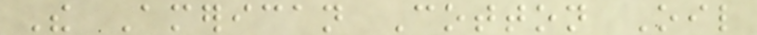The American Cotton Oil
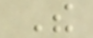The
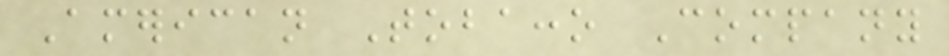American Tobacco Company
